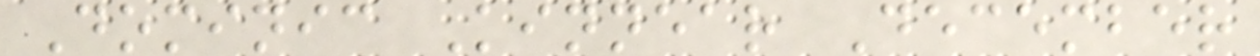Dominic Kinnear December
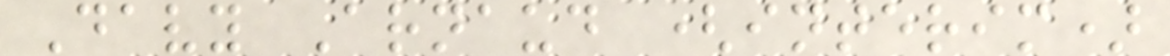Davy Arnaud (interim)
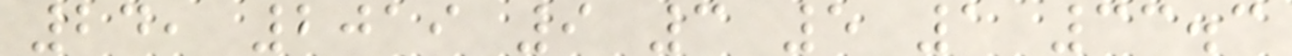24, 2019 9 3 5 1 33.3
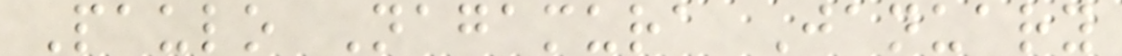Paulo Nagamura January
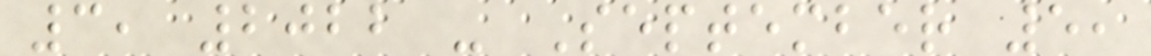3, 2022 - September 5,
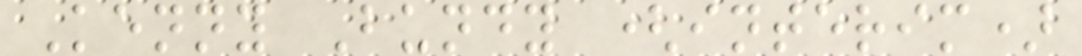Kenny Bundy (interim)
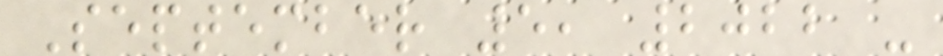September 5, 2022 -
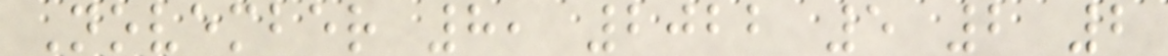November 8, 2022 5 2 2
